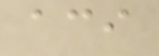aci
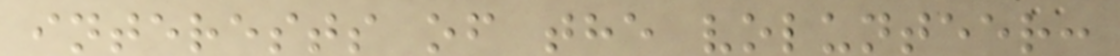interests of the volunteer:
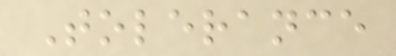Tolerance
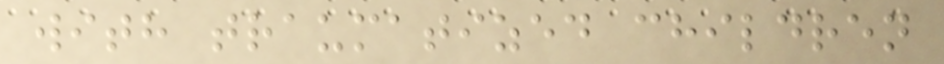with traumatized children
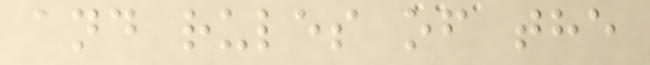and rules of the
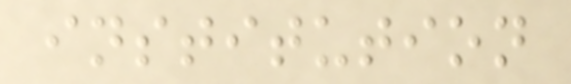institution
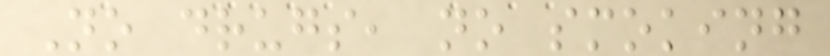No drugs, no smoking
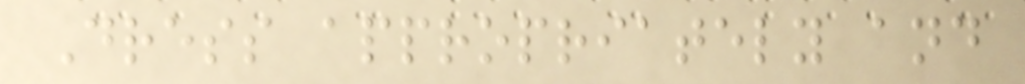Dress appropriately and
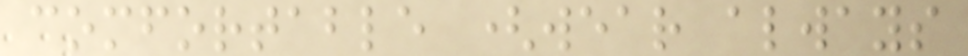comfortable (wear always
